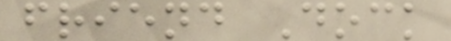friend Dock
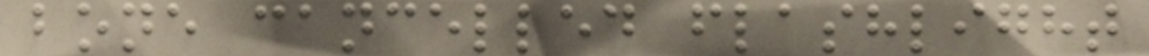bone cancelled flashlight
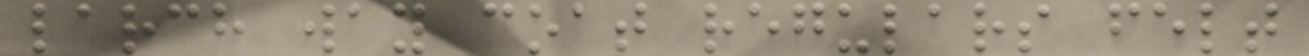larch way coat regulars felt
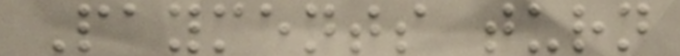Payments turn
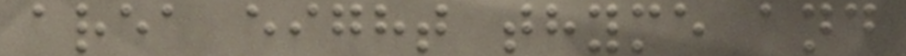area eight thyme and
